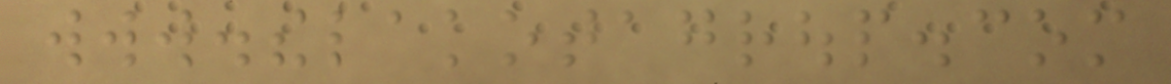www.thelakotagroup.com
